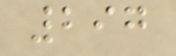297
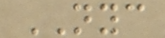NYC
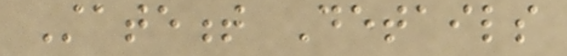Statement Details
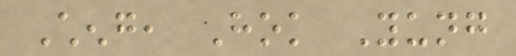Cheng, Hok Yung
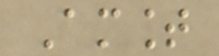Amount
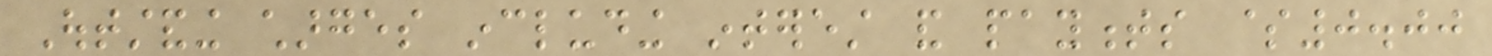Outstanding charges including interest and payments $0.00
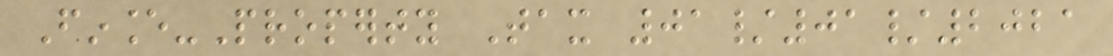Finance-Property Tax 01/01/2021
